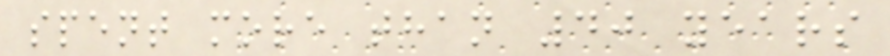spent more than 40 years
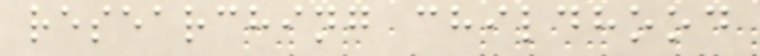researching childhood
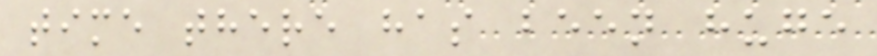time there has been huge
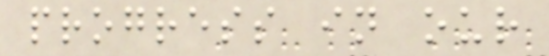progress in our
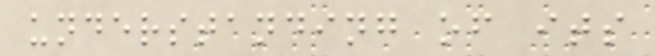understanding of its
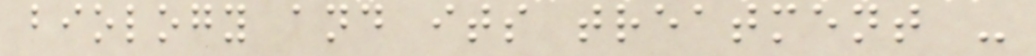biology and its treatment -
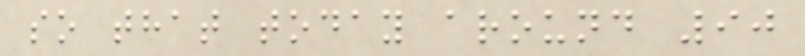so that today around 90
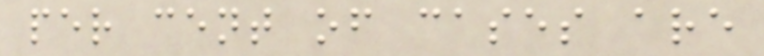per cent of cases are
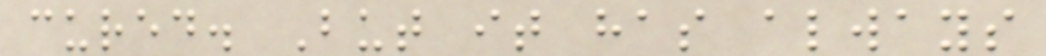cured. But it has always
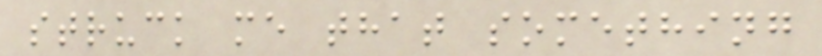struck me that something
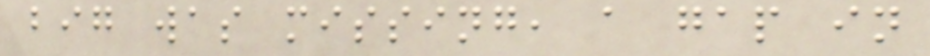big was missing, a gap in
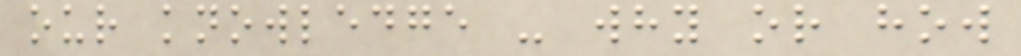our knowledge - why or how
